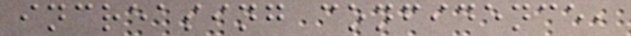increasing confidence,
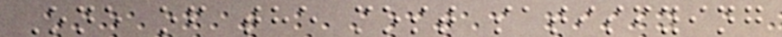One of the most satisfying
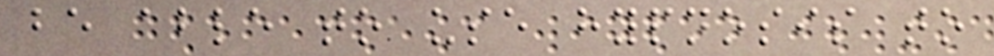be able to use hypnosis to
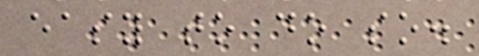easy to do so.
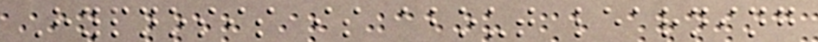Hypnosis is about learning
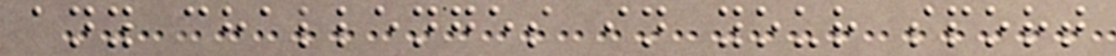any challenges in your sport
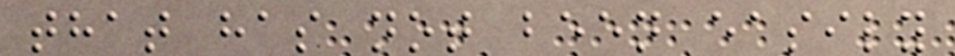that has not been easily
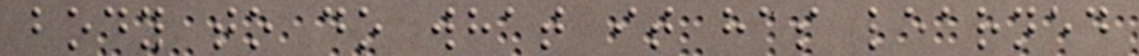body to do what it has learned
